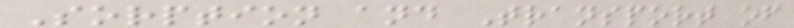Sorption and Transport of
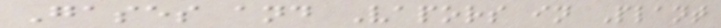Gases and Vapors in Plant
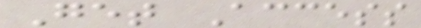Get Access
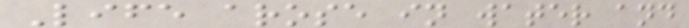Life arose in water and
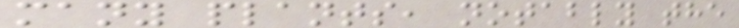many plants, notably the
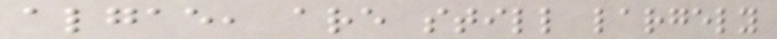algae, are still largely
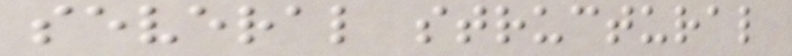several structural
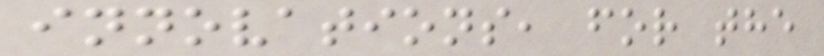innovations, for the
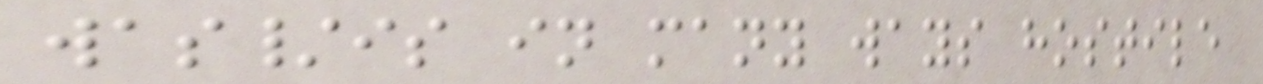was/is in many ways hostile
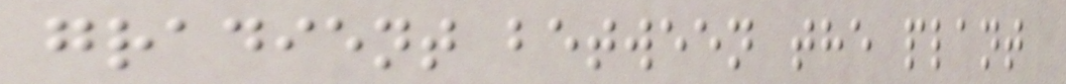gradient between the plant
